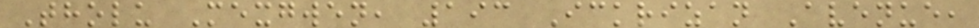Tholu Mexgwen, 193 Ickrizan Avenue,
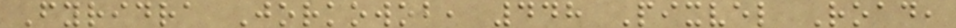Fyridra Jorkowob, 448 Pixvel Road,
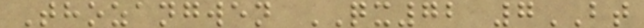Thozangwen QX72 7BT
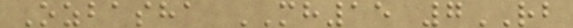Ozbasha MH15 7RB
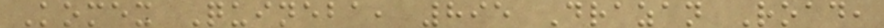Komex Quineba, 895 Drazan Road,
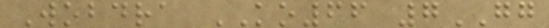Wobdra KO66 7GG
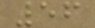56
